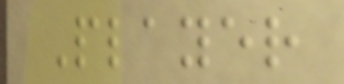Player
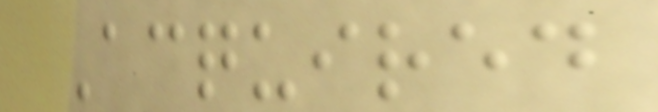Acquired
